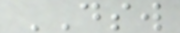DSW
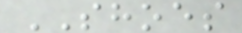SHOES
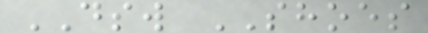DSW SHOES
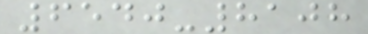6540-8108
